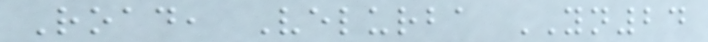Road, Velurba YN24
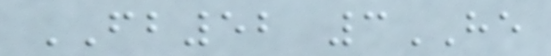FB52 3HE
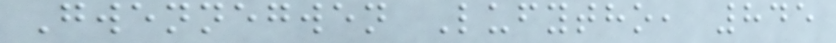Gwennegwen Lufytho, 845
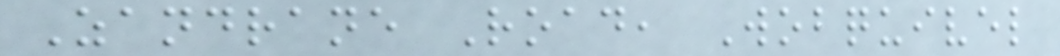Zandrane Road, Wobquivel
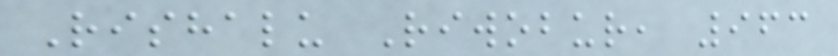Rishalu Riwobur, 963
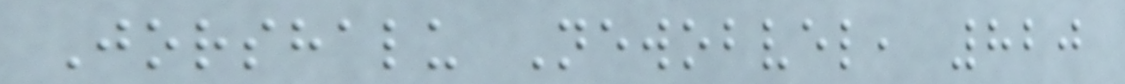Jorshalu Newobvel, 820
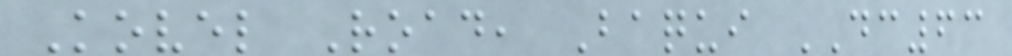Kovel Road, Baqui DC63
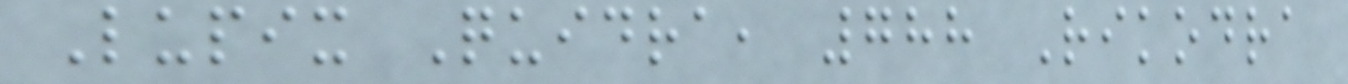Lupix Quidra, 788 Rikodra
